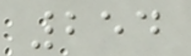254
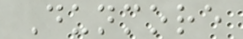Dunmore
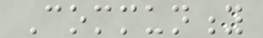Community
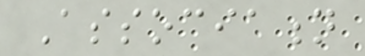Association
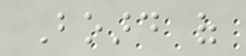Board of
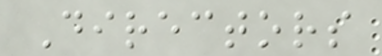Directors
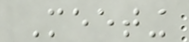Meeting
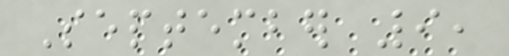September 9,
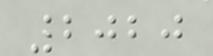2020
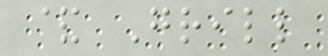& Grill
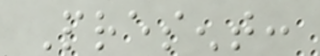Present:
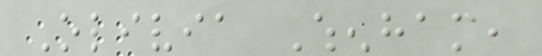Olivia Whenham,
